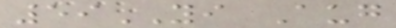59YI Aug
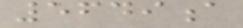5649a
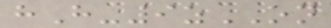hH-9zON
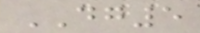DG5
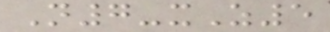N7-xZ5
